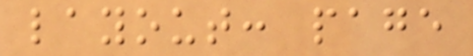layout: page
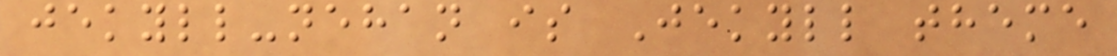jekyll-nehan is Jekyll theme
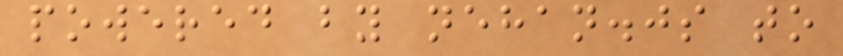powered by nehan.js to
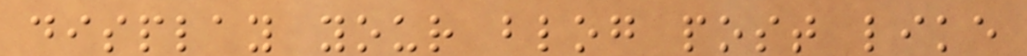display your blog post like
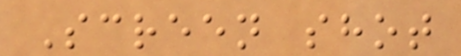Screen shot
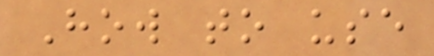How to use
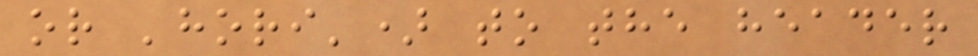or 'hori') to the header
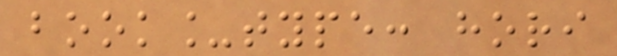book_type: hori
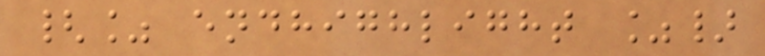{% endhighlight %}
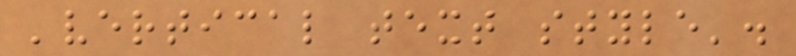'vertical text style'.
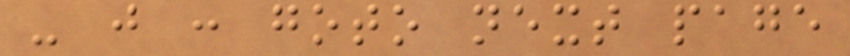- j : goto next page
